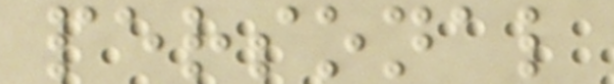personal
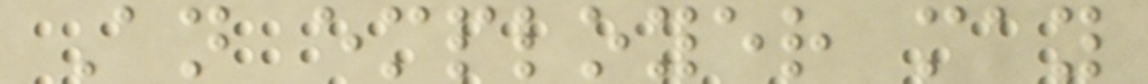An employer may
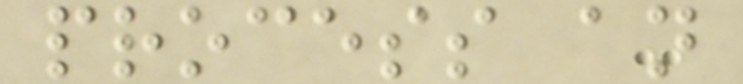process an
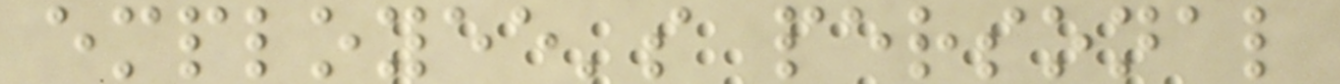employee's personal
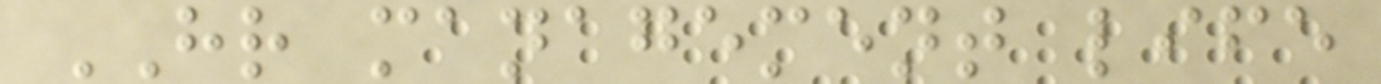HR management life
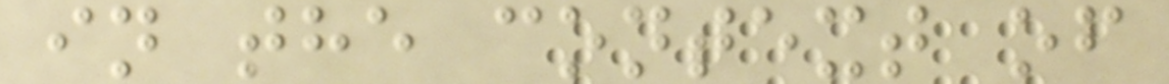in the context of
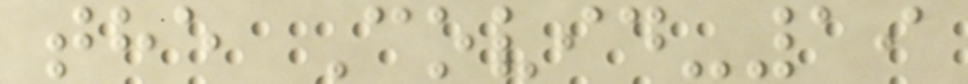the Covid-19
